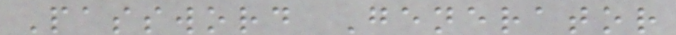Password Generator
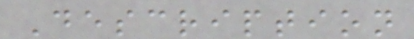Description
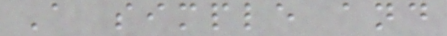A simple and
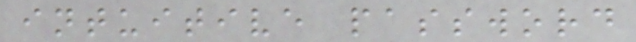intuitive password
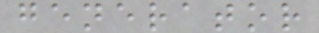generator
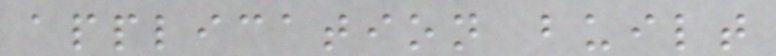application built
